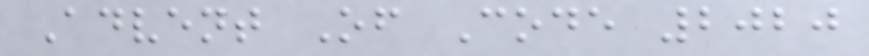Advent Of Code 2020
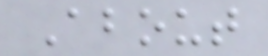About
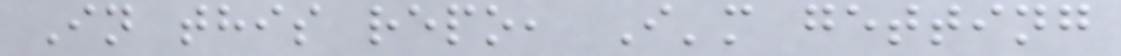In this repo, I'm getting
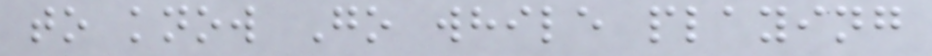to know Go while playing
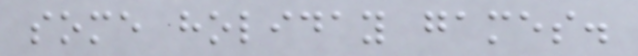some holiday games.
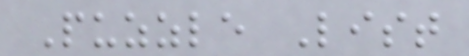Puzzle List
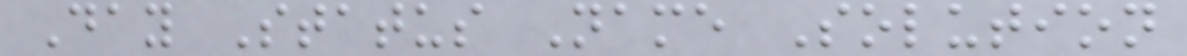Day Status Name Solution
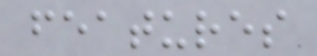features
